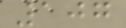107
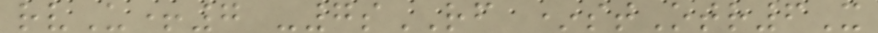rvU+7 -7sRF *stOtr6X
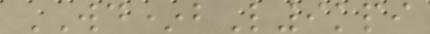WD*bL9kpi
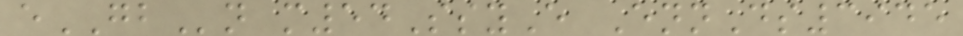eGBn m54SsyE EnnDs3945
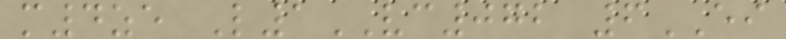m4ze L1VC072 6EI
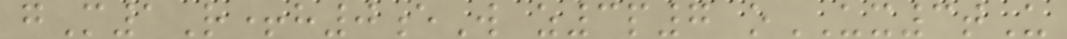gM1R+h0eW z3p7 oUX3tU
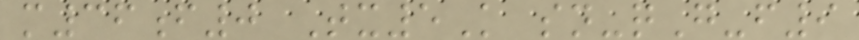m36f0 Tx5K sn-qG-f9
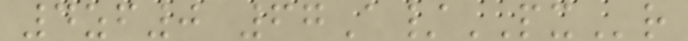4zf0 67A/PXr
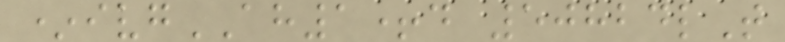*ivgAH1+d 50824lT
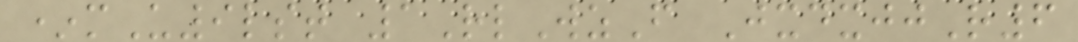*mU9lst 1RlWzF JxdxjjR6
